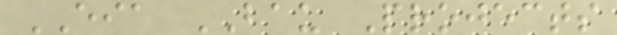EIA BAU Projects
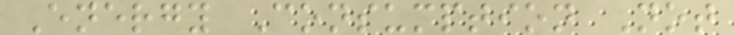Energy Consumption Not
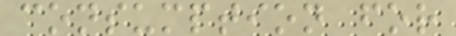consumption for
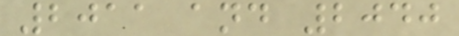2011 and 2040
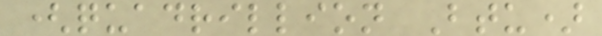(quadrillion Btu)
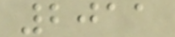2011
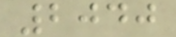2040
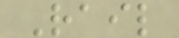Rail
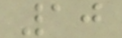10
